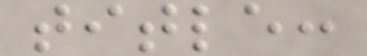title:
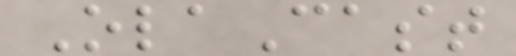OlaCast
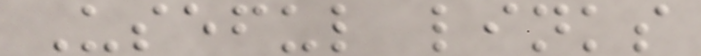Useful links
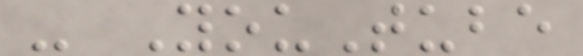- YouTube
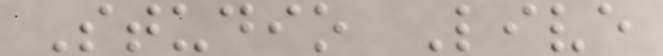Studio Live
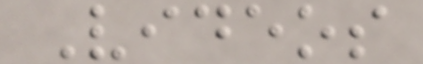Videos
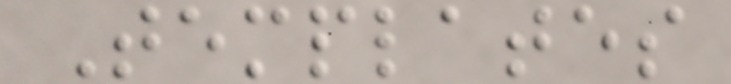Templates
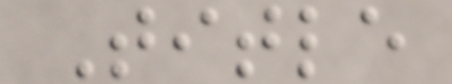Title
